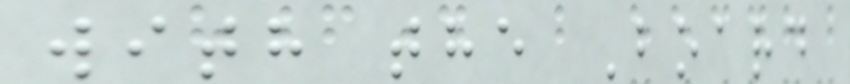with the Board
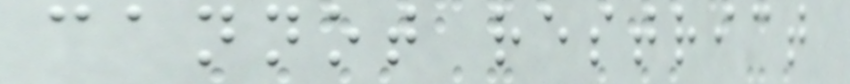cannot restrict
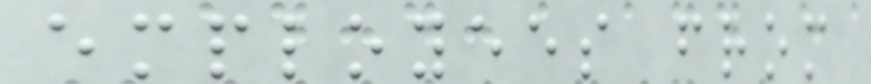employees from
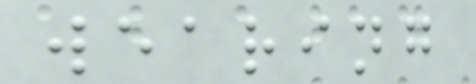wearing
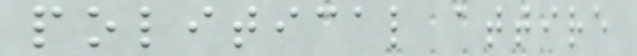political attire
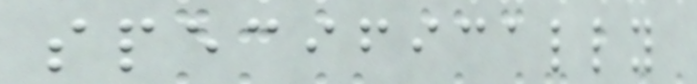specifically
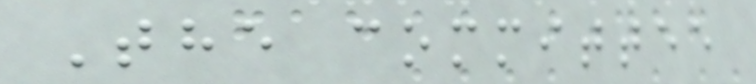The committee
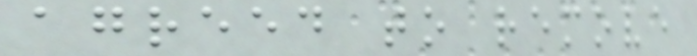agreed to remove
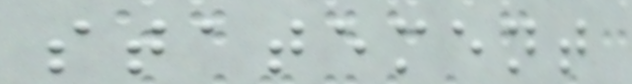statement
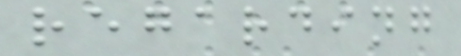regarding
